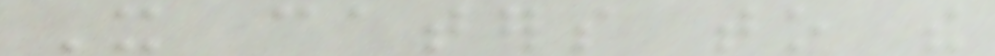It caters to the
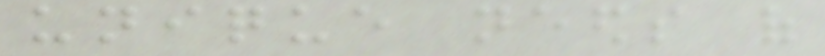unique needs of
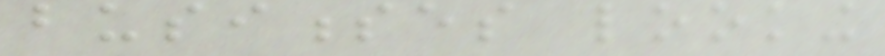businesses looking
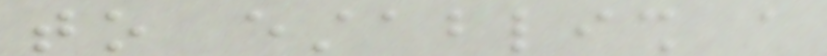to establish a
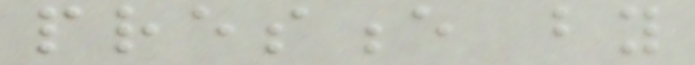presence by
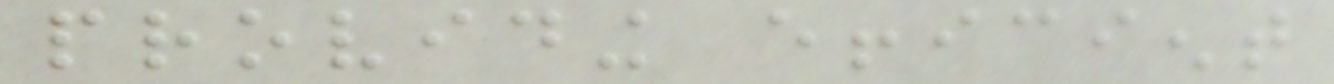providing efficient
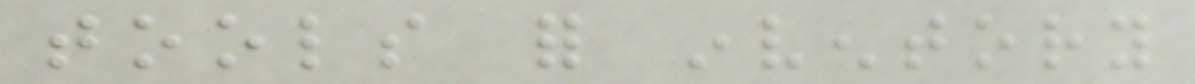tools for inventory
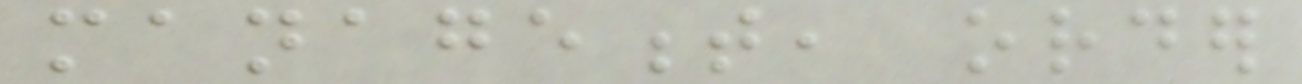management, order
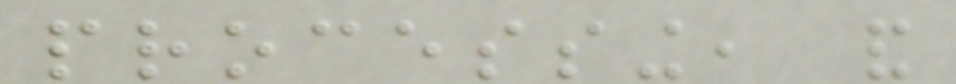processing, and
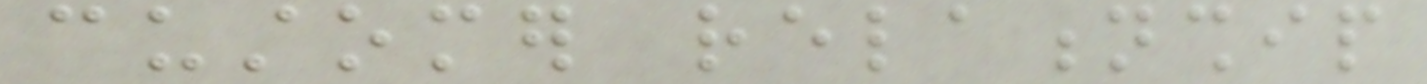customer relationship
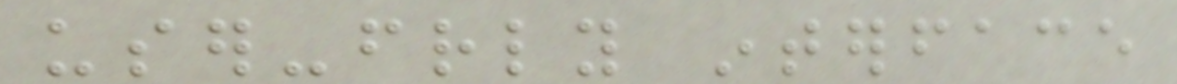user-friendly interface
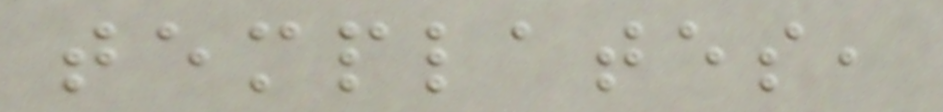templates,
